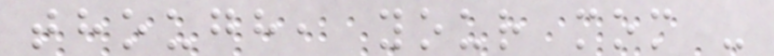though, your mom -
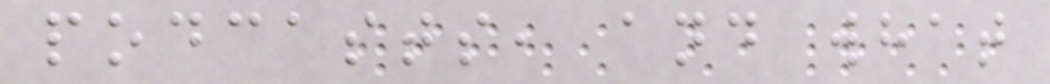podcasts, and what
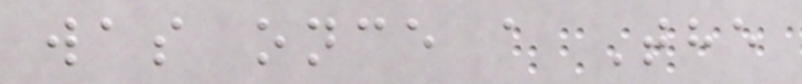was once a The
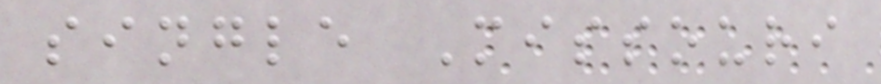single Missouri
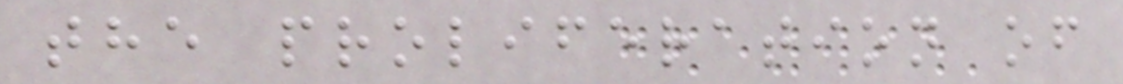the proliferation of
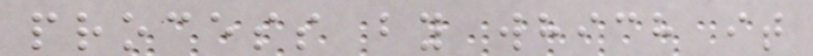process by which it
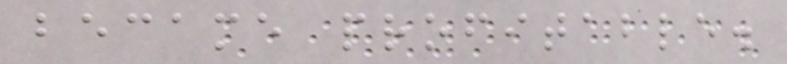became profitable.
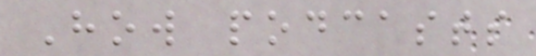How podcasts
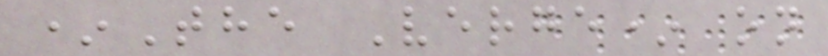*The Verge* on
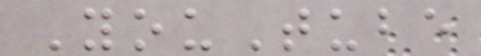YouTube
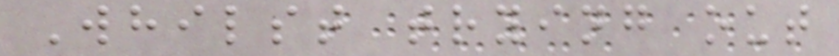Whilst trying out
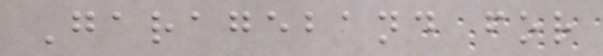Garageband for
